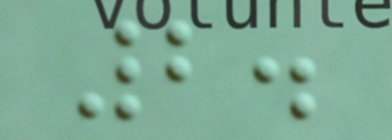2.
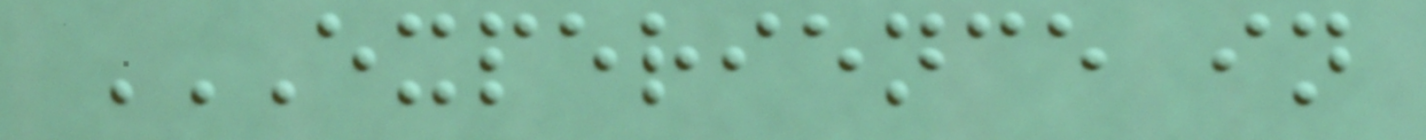EXPERIENCE IN
